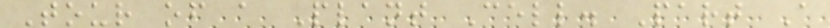Tour of a Plant Cell. Part A
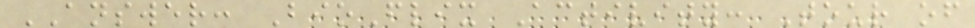ANSWER: BioFlix Activity: Tour of
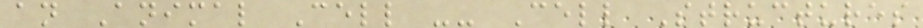an Animal Cell -- Cell Structures
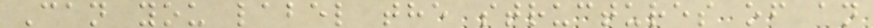Can you label the structures of an
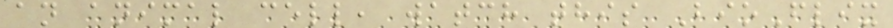an animal cell, watch this BioFlix
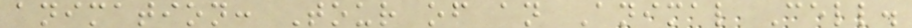animation: Tour of an Animal Cell.
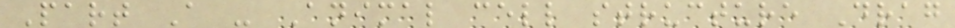Part A - Animal cell structure Drag
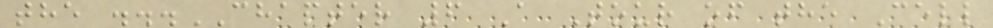the ...CHAPTER 6 A Tour of the Cell
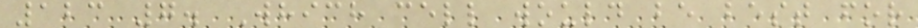123 7. Which cell would be best for
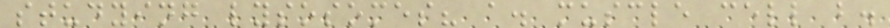studying lysosomes? a. muscle cell b.
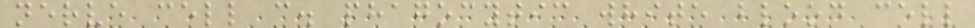nerve cell c. phagocytic white blood cell
